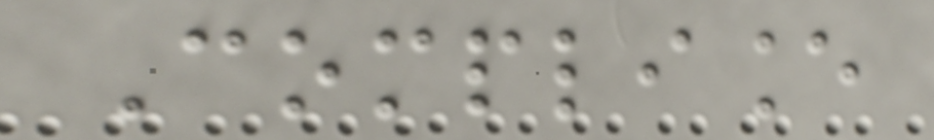Compliance
